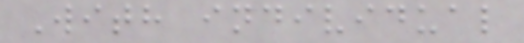With individual
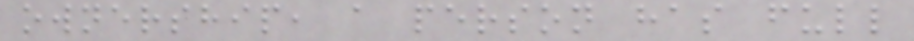ownership, a person has full
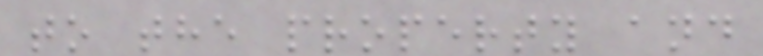to the property and
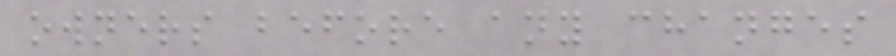owners before any changes
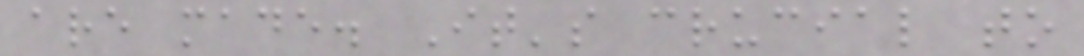are made. It's crucial to
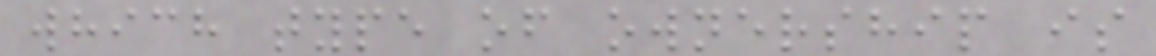which type of ownership is
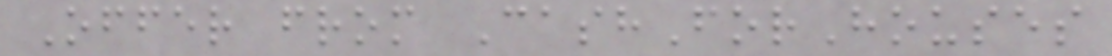Offer from CashForHouses
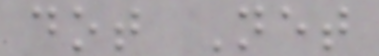dot Net
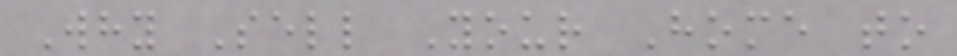Why Sell Your Home to
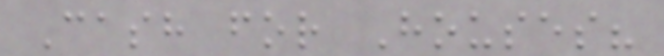Cash for Houses?
